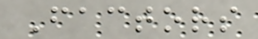Factors
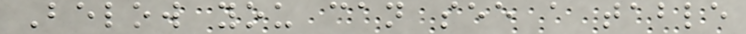Below you can see a table
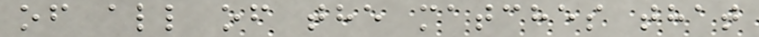of all of the matches that
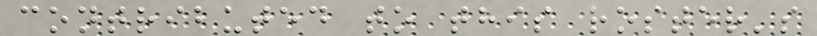contributed to this roster's
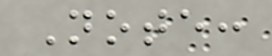Note:
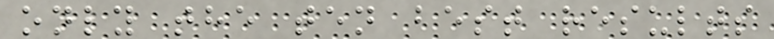only the ten best results
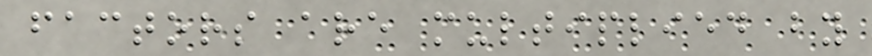factors are multiplied by
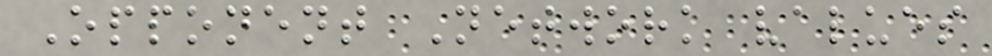Opponent Network values
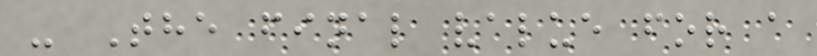- The final value for a
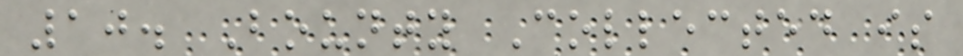10. Bounty Collected is
